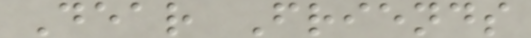Dear Friends
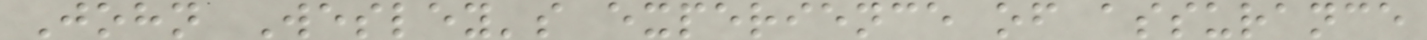John Wesley's experience of assurance
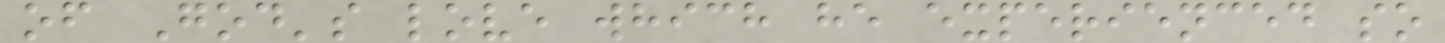of God's love which he experienced so
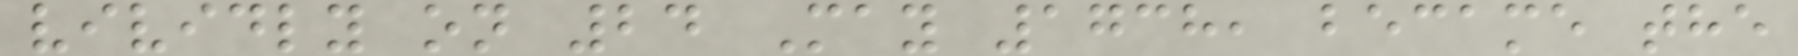vividly on 24 May 1738, became the
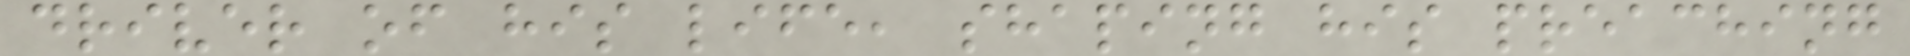driver of his life, shaping his preaching
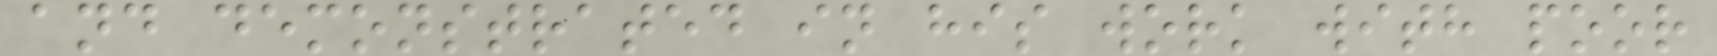and demonstrated in his work with poor
